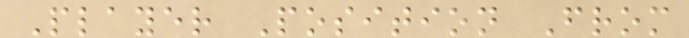Player Position From
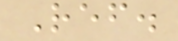Ref.
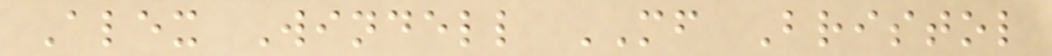Alex Windell MF Bristol
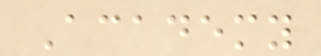Academy
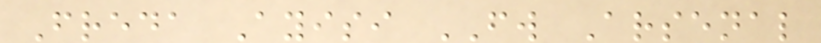Freda Ayisi FW Arsenal
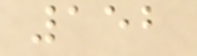152
